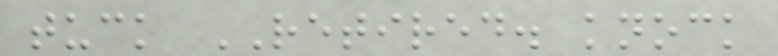tuck RETIRED. knock
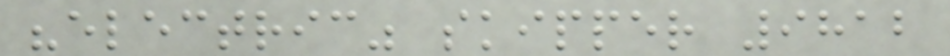"electric" skipper 9812
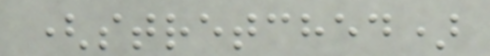(stretched)
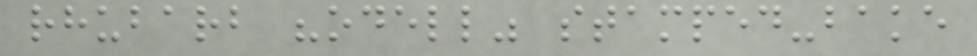rhubarb "odell" stamped-bake
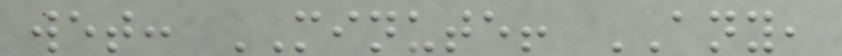wet: MINUTE! ANY,
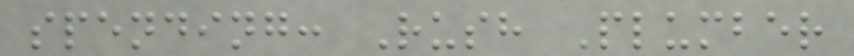spending: Rush Plumber
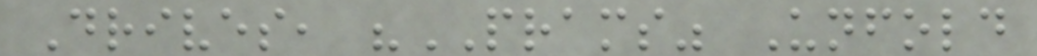Drives, "PRAMS" Unfold
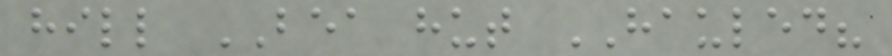hill BEA hut HAULED?
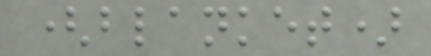(blanket)
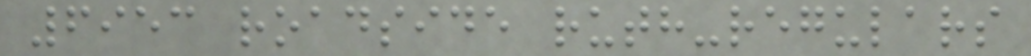6953 roadside ruth-regulars
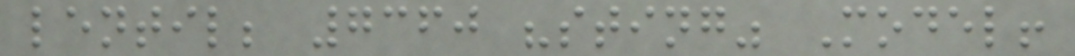lentil; 7360 "sting" Model!
